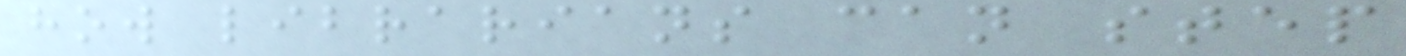how librarians can step
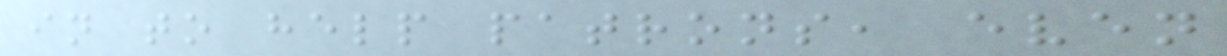in to help patrons, even
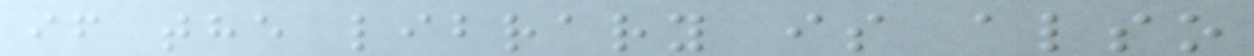if the library is also
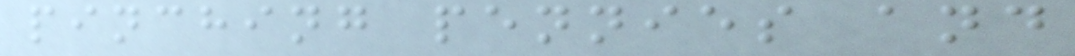pinching pennies and
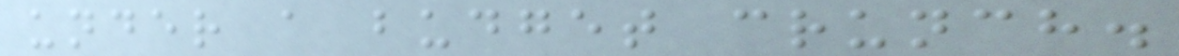under a budget crunch.
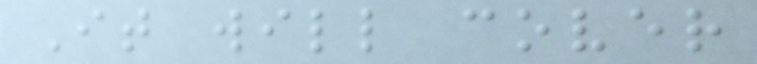It will cover
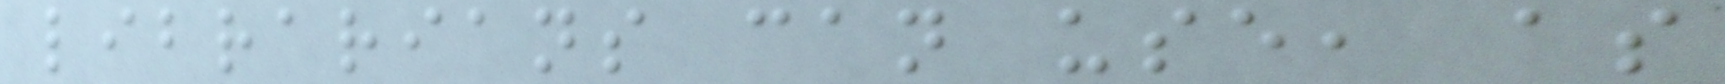librarians can use, as
